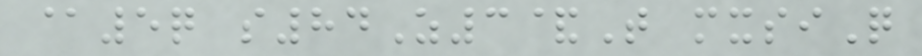@5q s84Z3&T mxsiQ
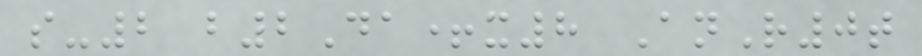s-2 b2Da+x8 AnR0t
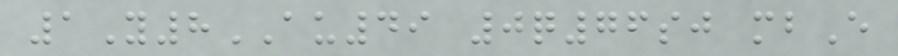1Y8AU49 0q76sj mbE
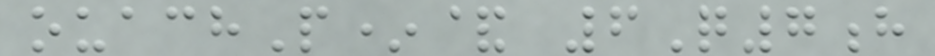ouachP*& 6Q7h
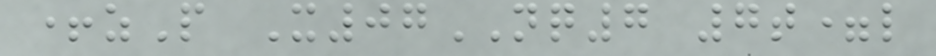+zP X07NQ7 7t=l
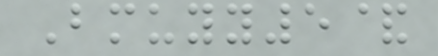Bmuyy5&
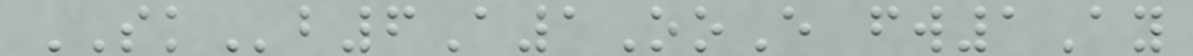SKb6A1OoE fw1Ay
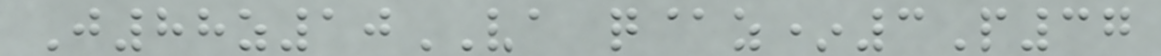J88z10VA q@z*3P37
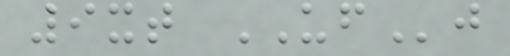9xt UFj
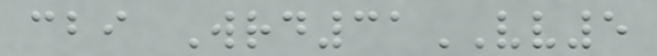cbi Wrd31VV5
